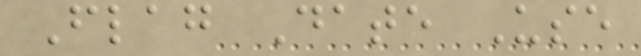Flag Date Use
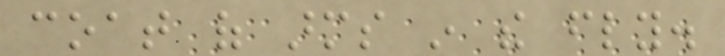coat of arms in the fly.
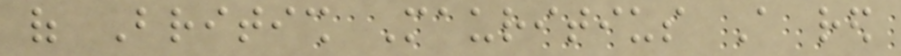of British Mauritius A red
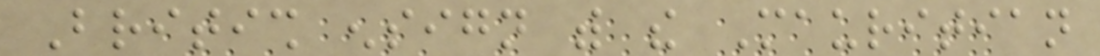British ensign with the Mauritian
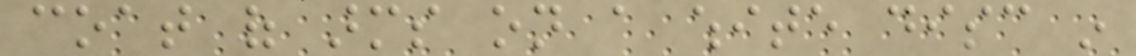coat of arms on a white disc in
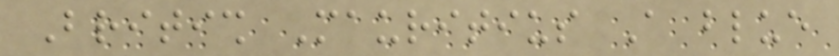British Mauritius A blue
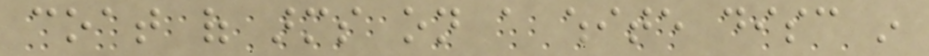coat of arms on a white disc in
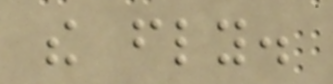the fly.
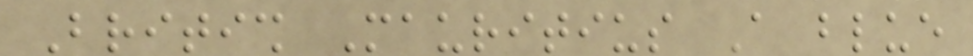British Mauritius A blue
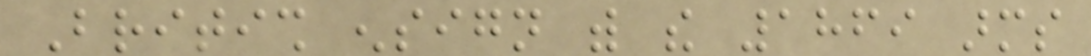British ensign with the 1869 arms
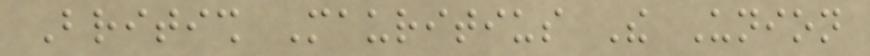British Mauritius The Union
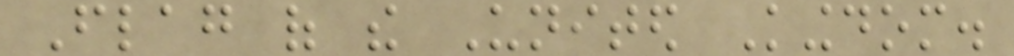Flag of the United Kingdom.
